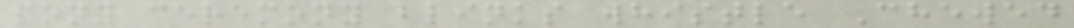pony ceremony blinks whistle Chewed
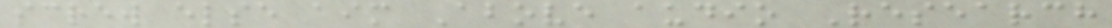screw else aim Above audio Research
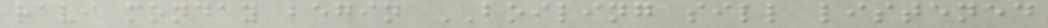ravi monday begin BOILING sill listened
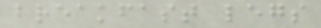breakfast legs
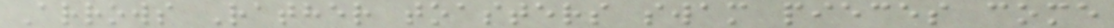Arrows Rather toasters swam pieces come
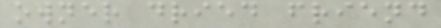owner dried friend
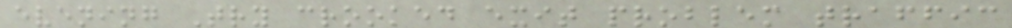evening Try crooked exit problem traffic
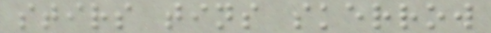stirs tins skerrow
